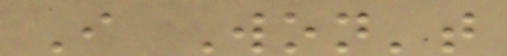I Won't
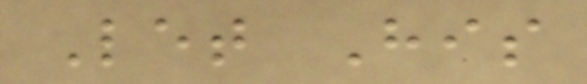Let His
